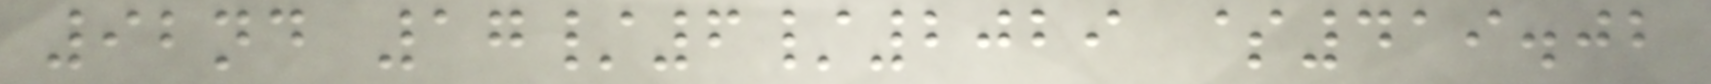92nd 17/6/2029 $419.02
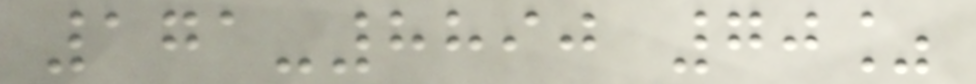171-8890 70%
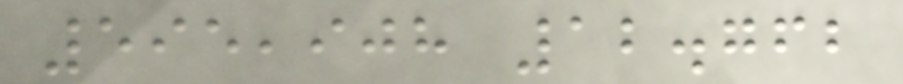595,908 12.762
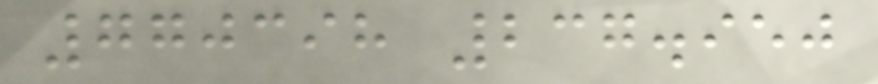770398 237.950
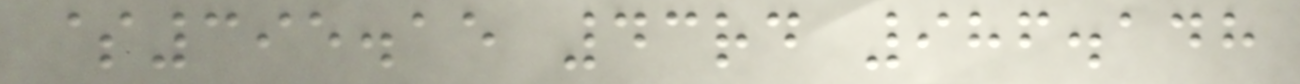$395.15 43rd 986.148
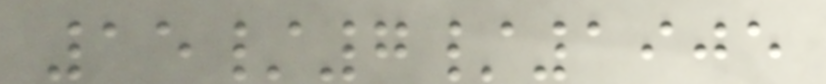15/7/1905
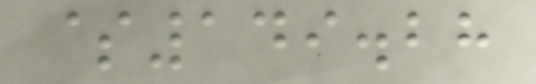$149.28
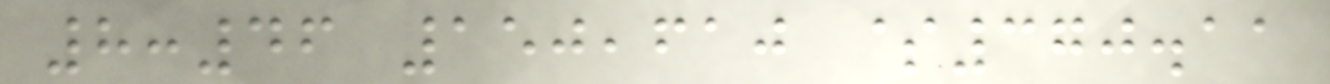8:46 150,610 $370.11
